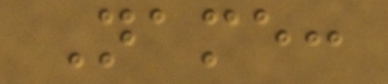Name:
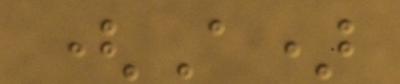(A)
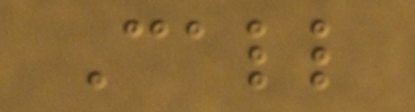Call
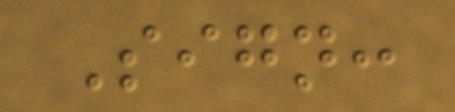Sign:
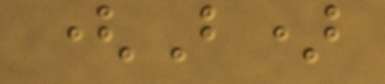(B)
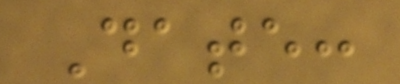Date:
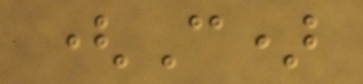(C)
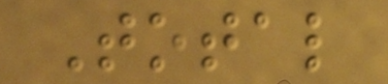Total
